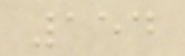154
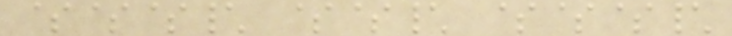$$$\ $$\ $$$\
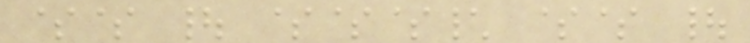$$ | $$$\ $$ |
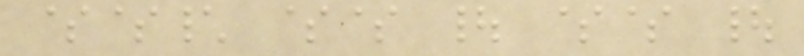$$\ $$ | $$ |
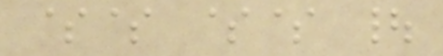$$ $$ |
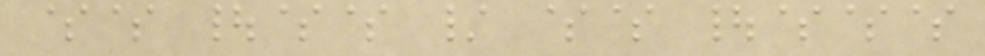$$ |$$ / $$ |$$$
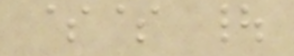$$ |
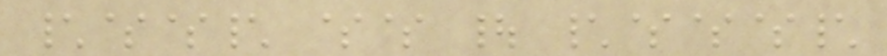\$$\ $$ | \$$$\
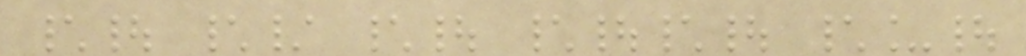\| \/ \| \|\| \_|
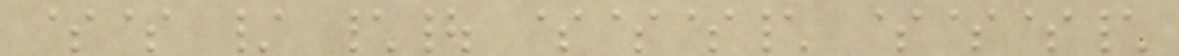$$ / \| $$$\ $$$\
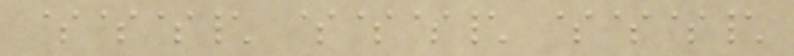$$$\ $$$\ $$$\
